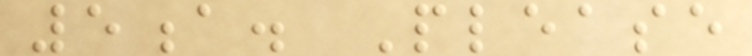5a. Please
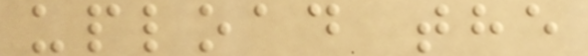upload the
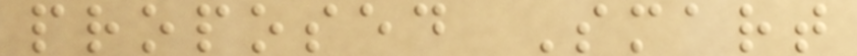proposed Smart
